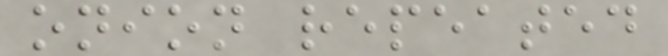onion repeated
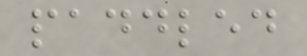paddled
